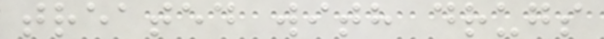treated with drugs
